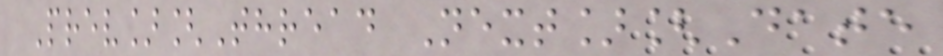Prev][Thread Next][Date
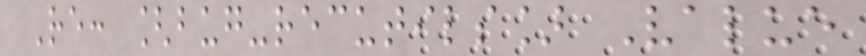Re: [bug-recutils] Value
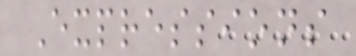Expressions
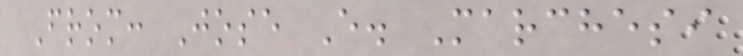From: Jose E. Marchesi
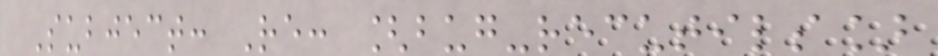Subject: Re: [bug-recutils]
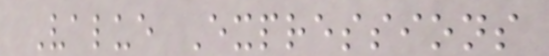Value Expressions
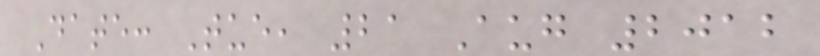Date: Tue, 21 Aug 2012
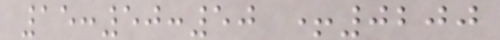15:50:50 +0200
